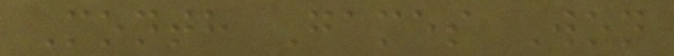Month Games Won
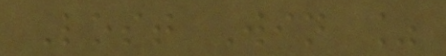Lost Win %
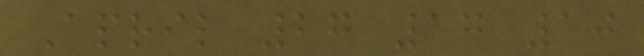April 27 17 10
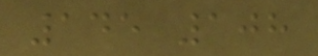145 108
